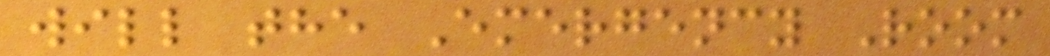will the Emergency Room
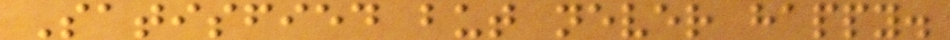Satisfied but never happy.
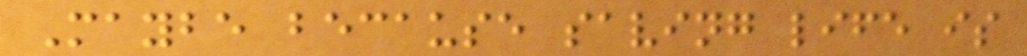Maybe because saving life is
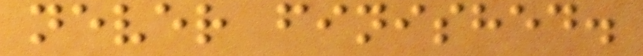never finished.
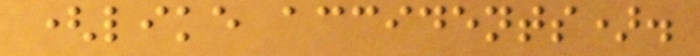(like accidents).
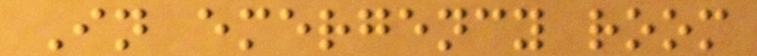In emergency room
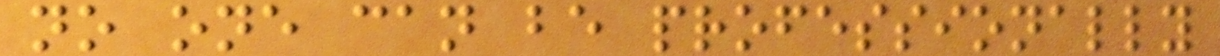no one can be professionally
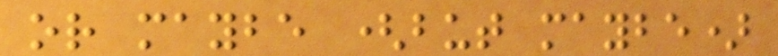or maybe (but maybe)
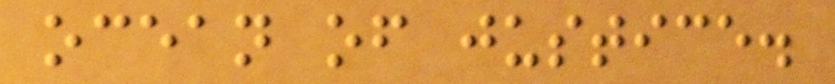ocean of justice.
